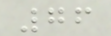76
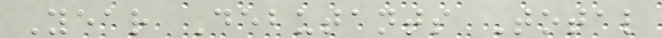Year Debutants Total
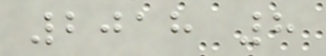2018 8
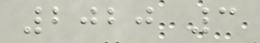2020 3
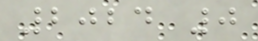2024 0
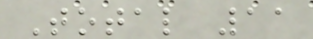Total 11
